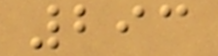293
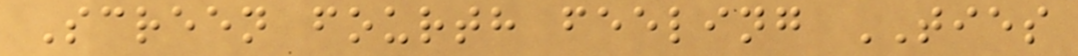Screen fourth feeling TIES
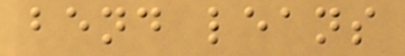bend leans
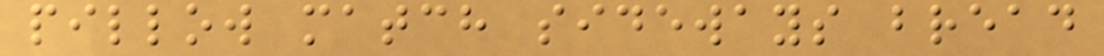pillow match sideways bread
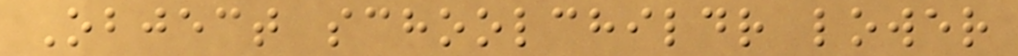Object schoolchildr lower
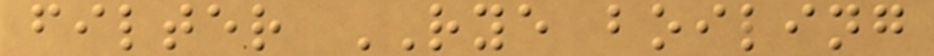filter RYE boiling
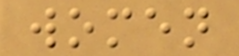women
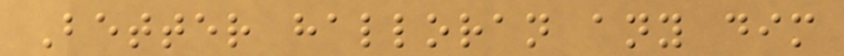Better halloran any dim
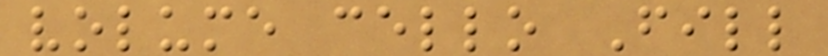volume cello Fill
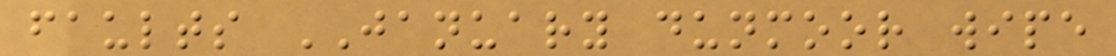faults JANUARY dunmoor wipe
